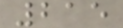215
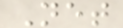Net
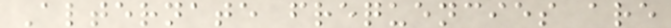Alternate frequencies are
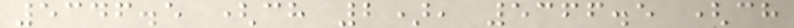5346.5 (ch 2), 5366.5 (ch
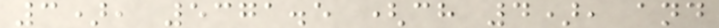3), 5371.5 (ch 4), and
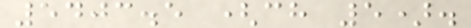5403.5 (ch 5).
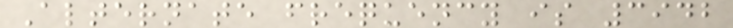Alternate frequency is 3942
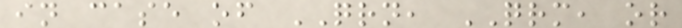in case of QRN, QRM, or
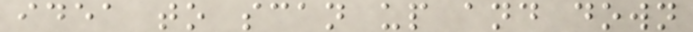idea to scan up and down
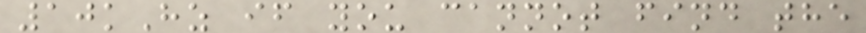10kHz if you cannot find the
